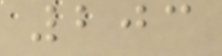203
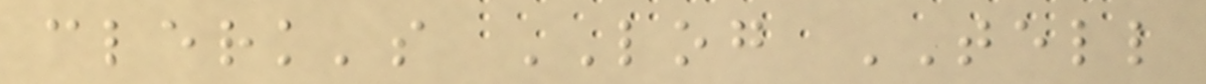clerk's LOG TELL
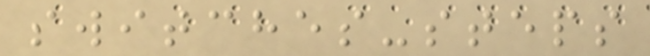switches-steps
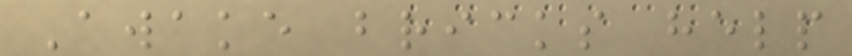Awake bricks help
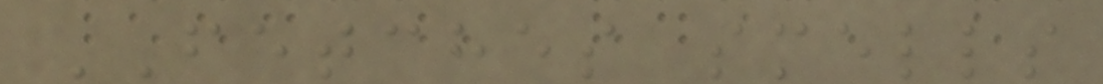FETCHES smells
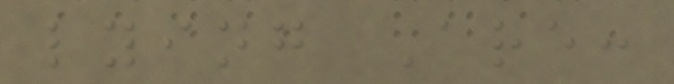lying Are:
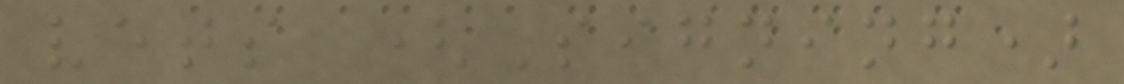vets (Signing)
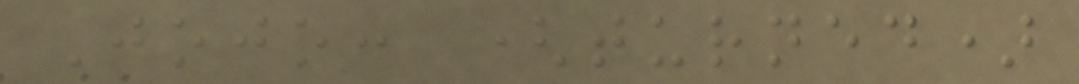Jojo: (turned)
